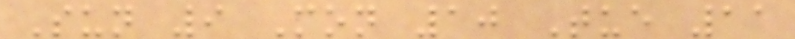Sun 9 Mon 10 Tue 11
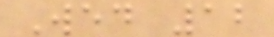Wed 12
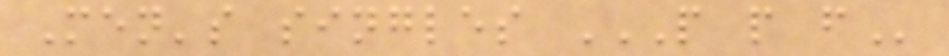Men's singles P P F
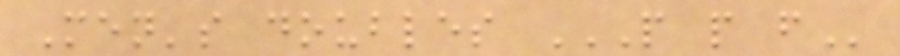Men's doubles P P F
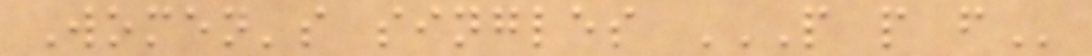Women's singles P P F
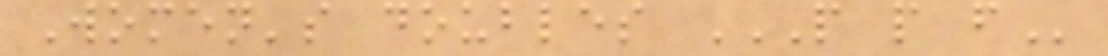Women's doubles P P F
